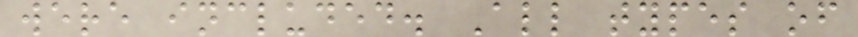were included. All types of
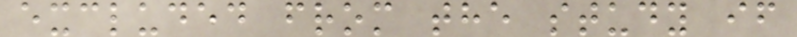excluded from the study if
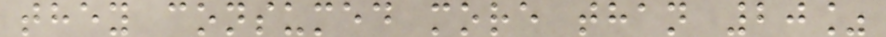they consumed more than 20%
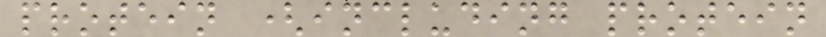protein (including protein
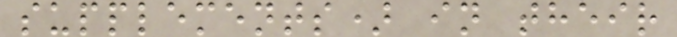supplements) in their
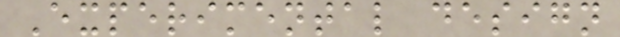Experimental design
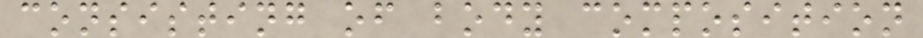consisting of body composition
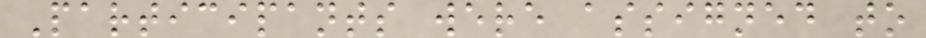Participants were assigned to
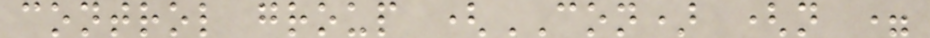control group (CON) (n =
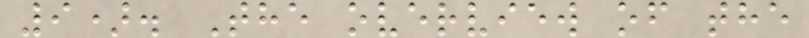9). The overview of the
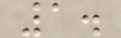1.
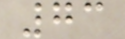73
